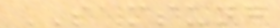SAMSUNG
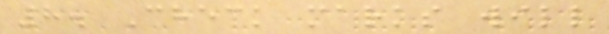8. Check marks will
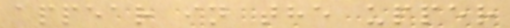appear in the upper
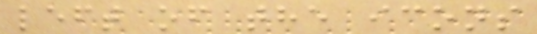left of the icons
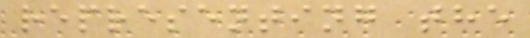representing the
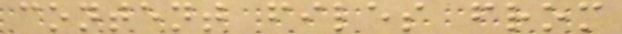content files from
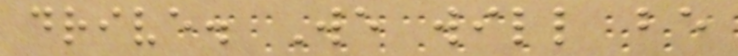drive. We will be
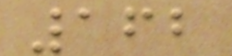162
